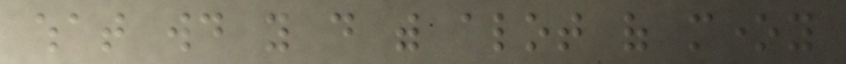what would you do with alot of money
